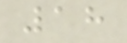18
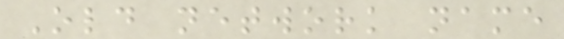Old network name
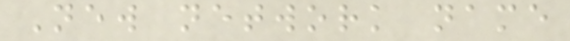New network name
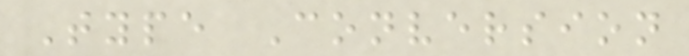Type Conversion
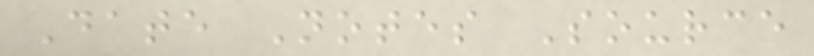Date Notes Source
